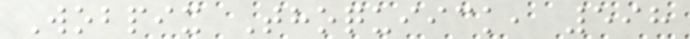Wobpix Thoquiick, 598
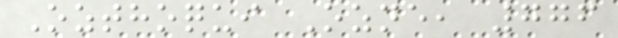Ozthoqui Ozne, 776
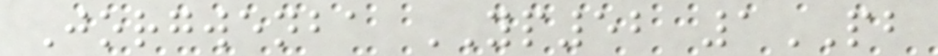Jorgwenba YP52 1PB
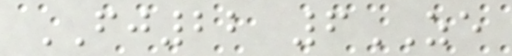FJ22 6ZE
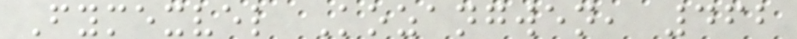Fymexvel Kozangwen, 462
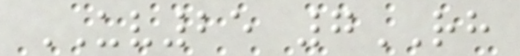UV25 7RH
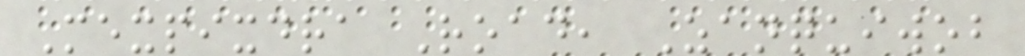Mexpixdra Road, Zanquiwob
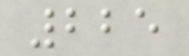225
